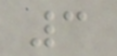3
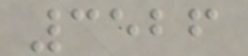3526
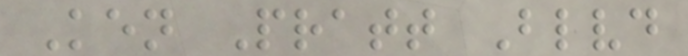Ken Pratt Blvd
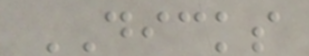DICKS
